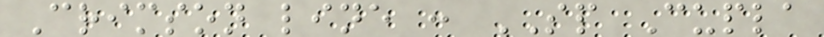Crimson line : SP Cupla
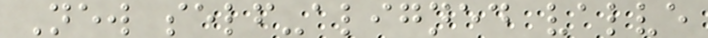New self-aligned valve
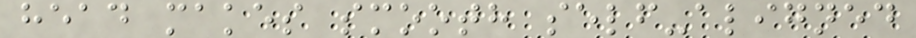head makes smooth self-aligned
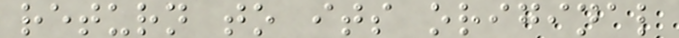return to its original
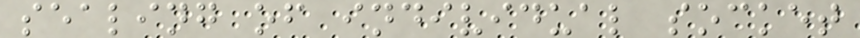sealing of individual socket
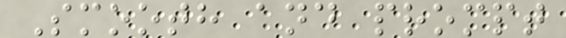Smooth and prompt
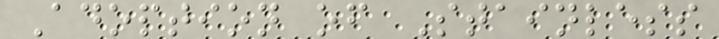Adoption of Stainless
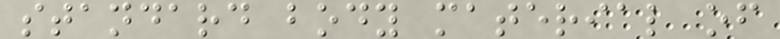standard body material of
